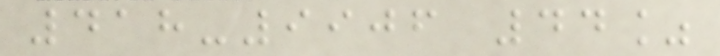418-9906 44%
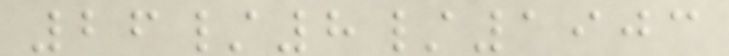26/8/1903
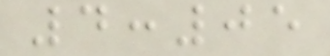4:05
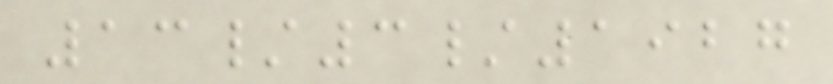13/3/1927
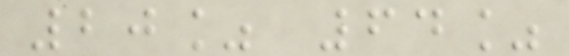20% 64%
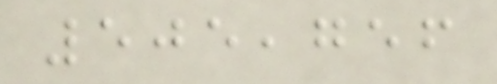505,756
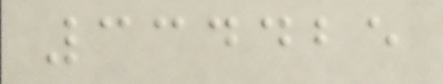334425
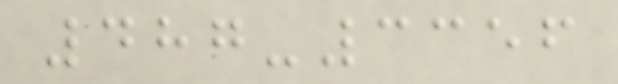487-3356
